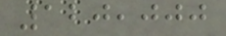120,000
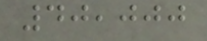40,000
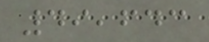49,643
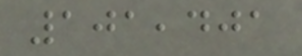101,401
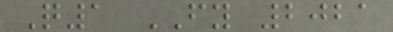Q1 FY 2021
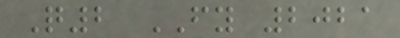Q2 FY 2021
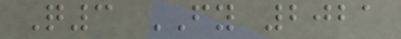Q3 FY 2021
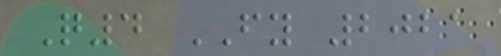Q4 FY 2021
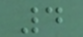4
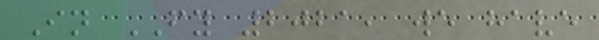In FY 2021, we have
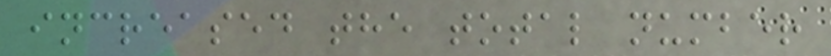increased the total number
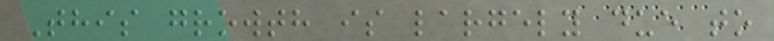This growth is largely due to
